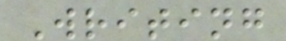Writing
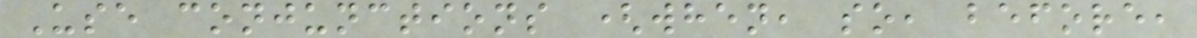Use conjunctions (when, so, before,
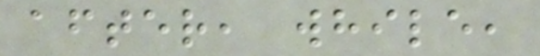after, while,
